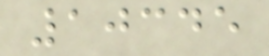10345
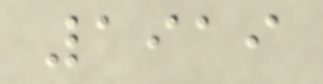1919
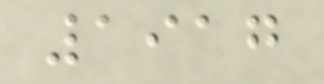1917
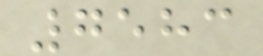7583
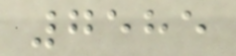7585
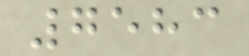7583
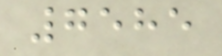7585
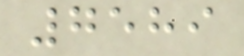7589
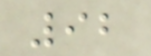92
